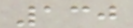130
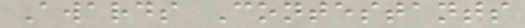Awards Contestants
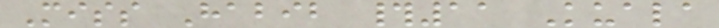Miss Habib #11 Kuala
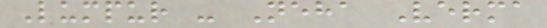Lumpur - Neha Verma
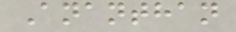Ananthan
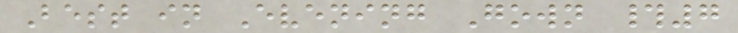Best in Evening Gown #7
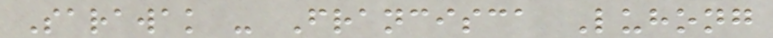Sarawak - Francisca Luhong
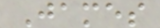James
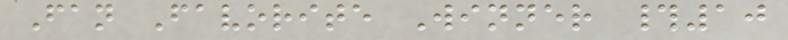Fan Favorite Winner #10
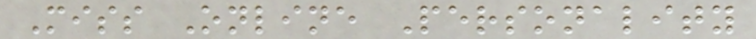Miss Online Personality
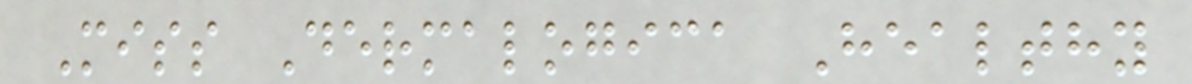Miss Dermalogica Healthy
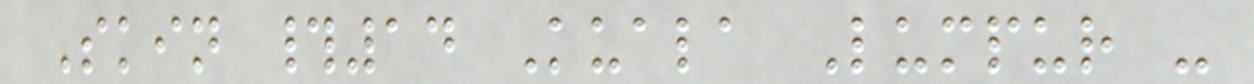Skin #14 Kuala Lumpur -
